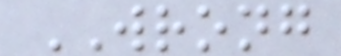WRONG
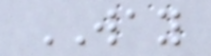WAY
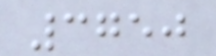3750
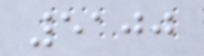5100
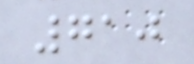710
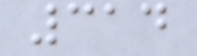314
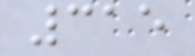315
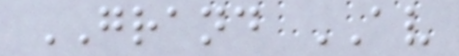GRAND AV
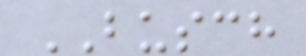BUSCH
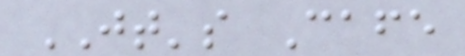JT's Cafe
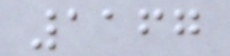1167
